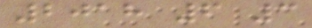2018 6 3
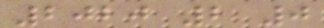2020 2 0
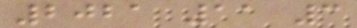2021 11 3
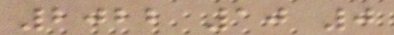2022 10 0
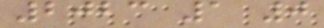2023 1 0
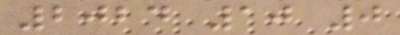2024 10 0
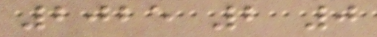2025 2 0
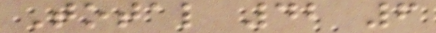Total 42 6
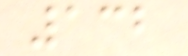132
